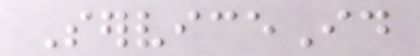ServiceId
